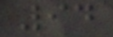94
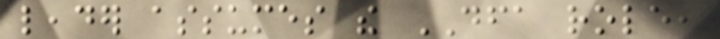leader assumes the DFA role,
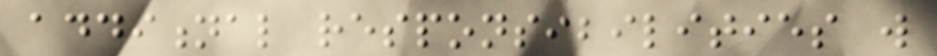additional responsibilities will
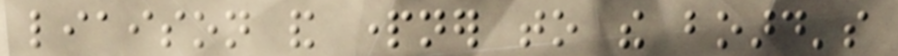liaison and partner to the board's
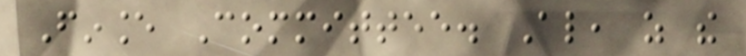Finance Committee. Also, as the
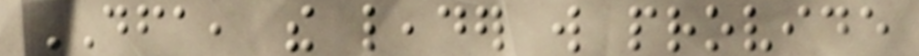DFA, the leader will provide
